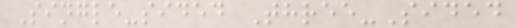Single-sided Three-Sided
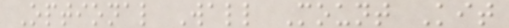Optional Wall Mount Kit
